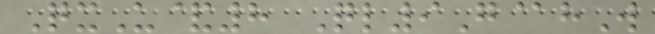QxU&8 Ql9G@hW
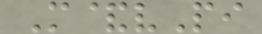M&vPi
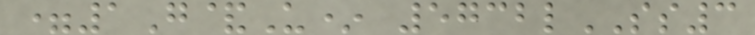=1G&U* 5732lSS3
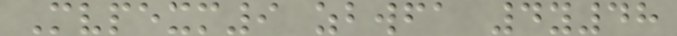Mvpexm9 zbwfa 4y48
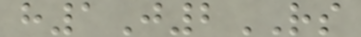h1J2RS
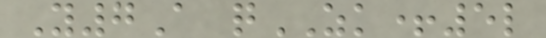Y7A qZK+5l
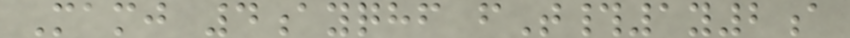Mamj 4ayqhf fT#1y2a
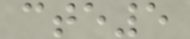cte5
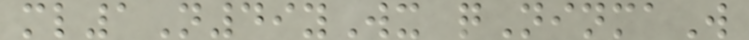ml1N49yWx qNinmaW
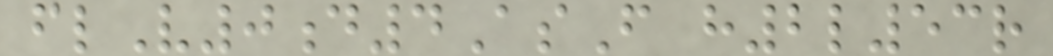flV0d4AsF h2l53r
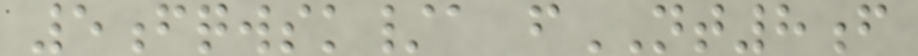5fqwsk/a fNT8f
